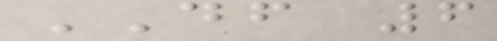DF 6
